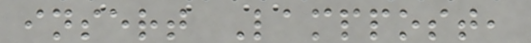insert Lamppost,
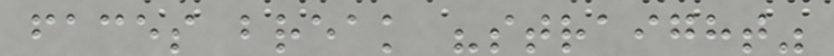faces break "straight"
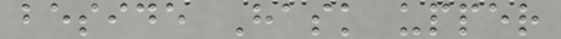beside Hask upper
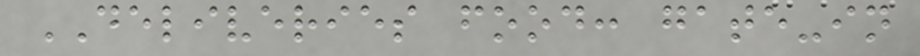DELIVERIES food: gate-in
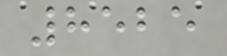8525
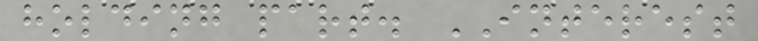holding part. INTEREST
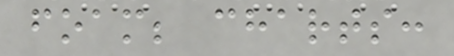foam; charts:
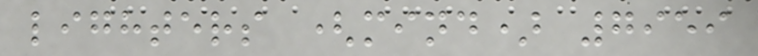lighters (mind) 7959
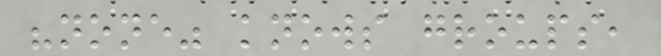"none" knows groups,
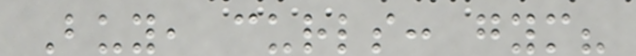Buy, curls: gym?
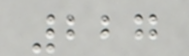227
